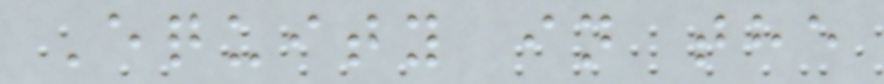Equity in the
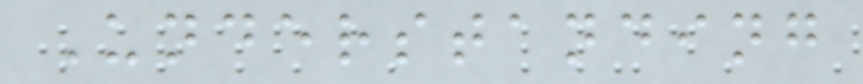Understanding
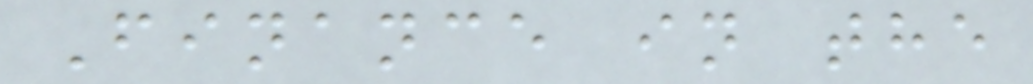Finance in the
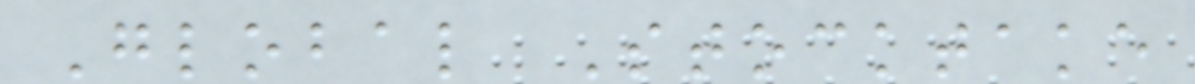Global Stocktake
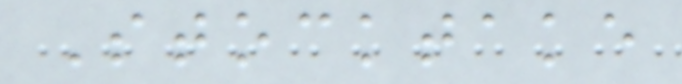Stocktake
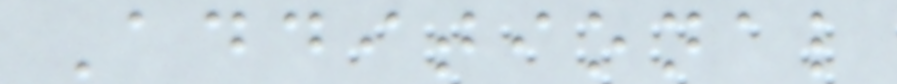Additional
